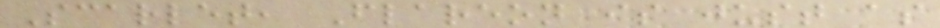Scarlet, Flareon is just as
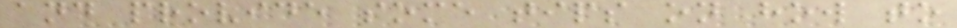and provide some tips on how to
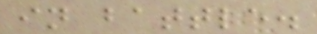in battle.
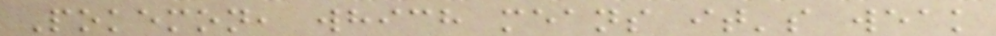Pokemon, which means it's weak
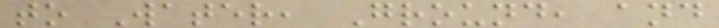to Water, Ground, and
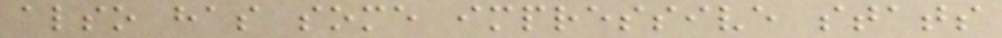also has some impressive stats
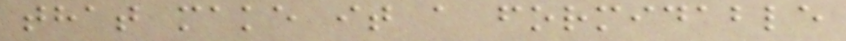that make it a formidable
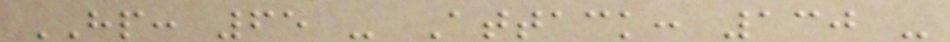HP: 65 - Attack: 130 -
